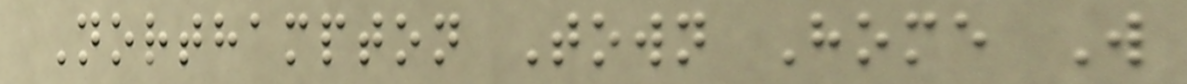Northampton Town Home W
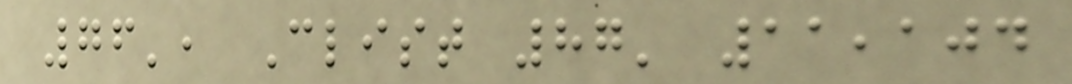76', Clist 87' 11,104
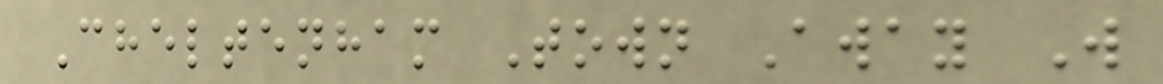Cheltenham Town Away W
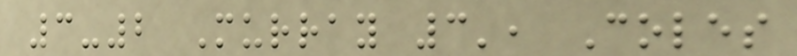3-2 Murray 3', Coles
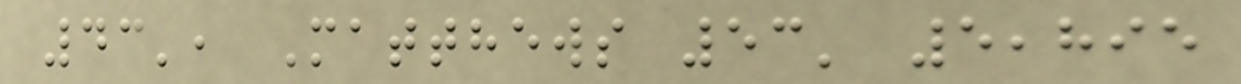43', Matthews 53' 5,895
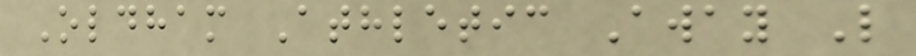Oldham Athletic Away L
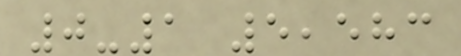0-1 5,583
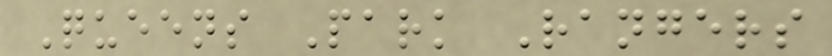Queens Park Rangers
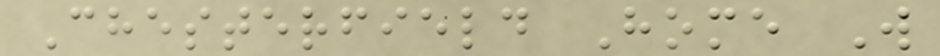Chesterfield Home W
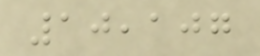10,107
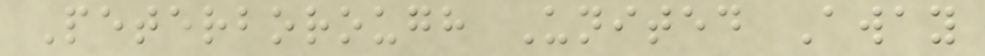Peterborough United Away
